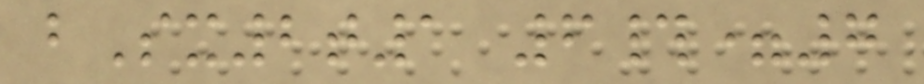bSx2t1 6#=7
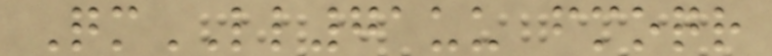QmLL71uu fmoqr
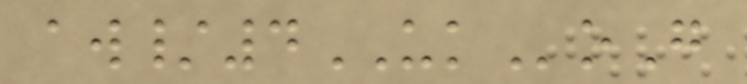aw/4UKoG
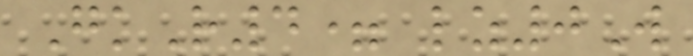GkR4= lz0W
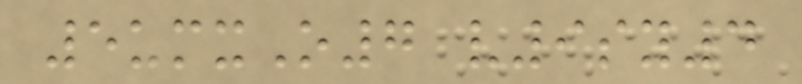5umxO7 v9sy4
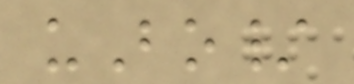uBo/
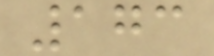173
